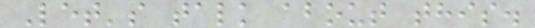Let's talk about this.
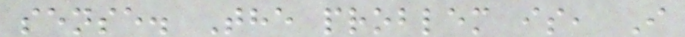sense. The problem is, I
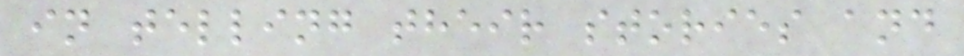in telling their stories and
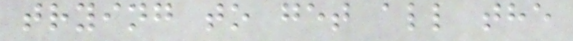trying to get all the
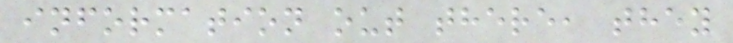information out there, they
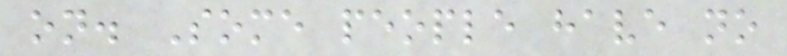on. Some people have no
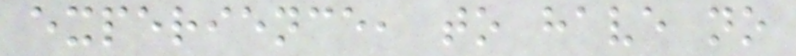experience, to have no
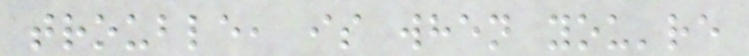trouble, is when you're
